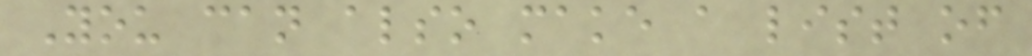You can also make a list of
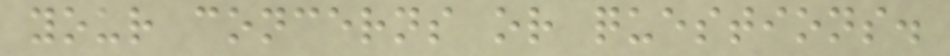your concerns or questions.
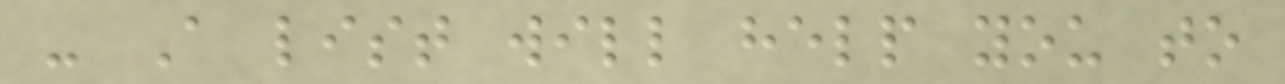- A list will help you to
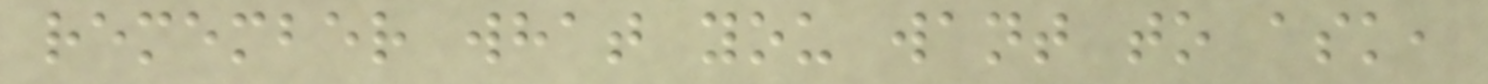remember what you want to ask,
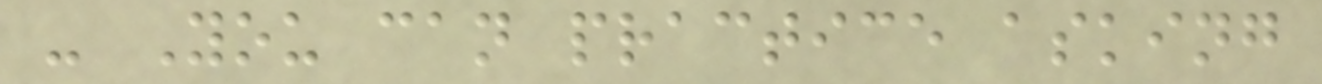- You can practice asking
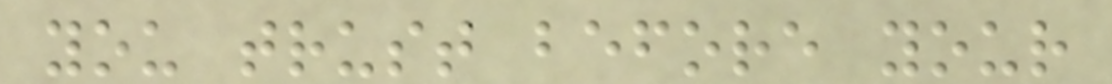you trust before your
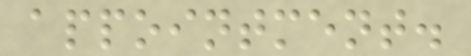appointment.
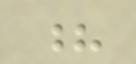?
